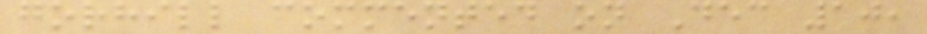gorhill commented on Dec 10,
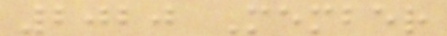2020 Member
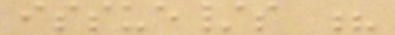issue/s ?
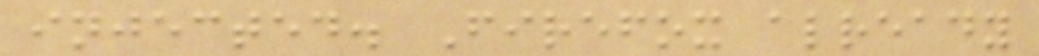injected. Firefox already
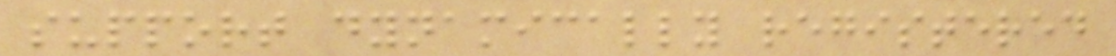support dynamically registered
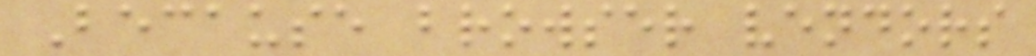Because browser vendors
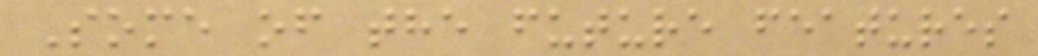Some of the future features
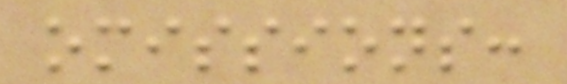omissions:
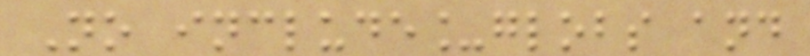No include_globs and
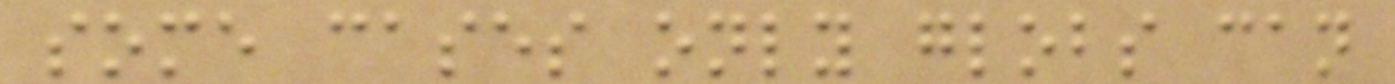some cases only globs can
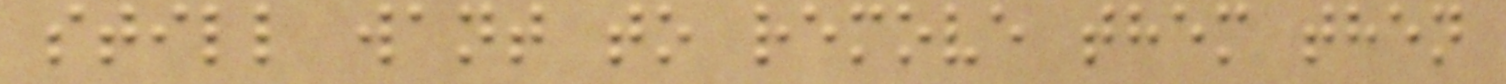still want to remove them then
